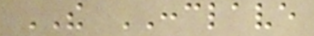THE CONCLAVE
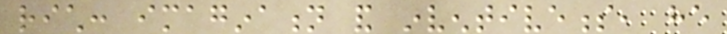rich: imagination and inventiveness, he
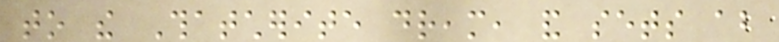to the Thatcherite dream, and sets about
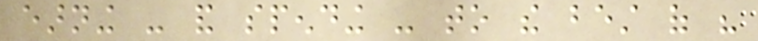earning - and spending - to the best of his
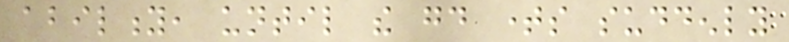ability, until the good times suddenly
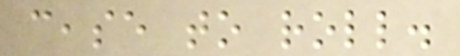cease to roll.
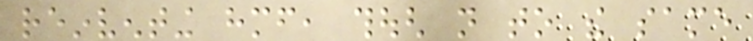reinventing himself, though not to the same
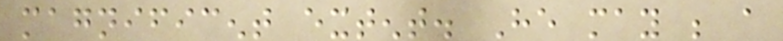magnificent extent. He may be a
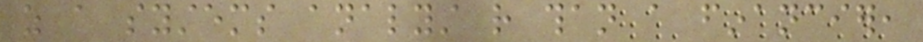as a systems analyst rather than a financier,
